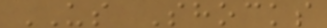US Shocks
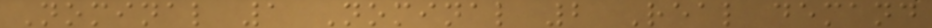Nominal 1 Nominal 2 Real demand
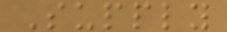Supply
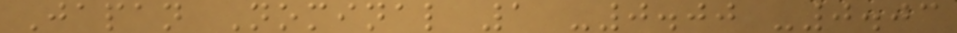Japan Nominal 1 -0.00 -0.03
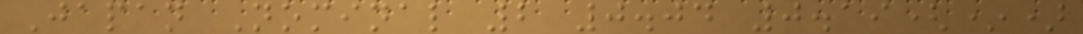Japan Nominal 2 0.04 0.19(*)
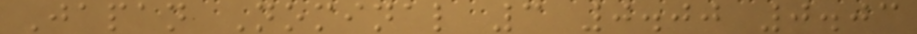Japan Nominal 3 0.00 0.03
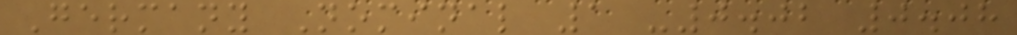Germany Nominal 1 -0.02 0.08
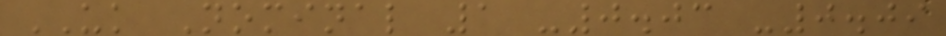UK Nominal 1 -0.03 -0.09
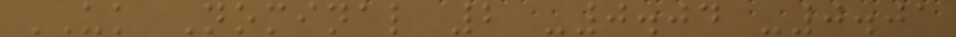UK Nominal 2 -0.04 -0.01
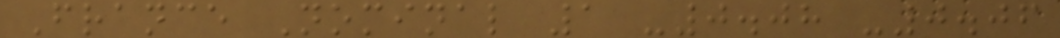France Nominal 1 -0.08 -0.06
